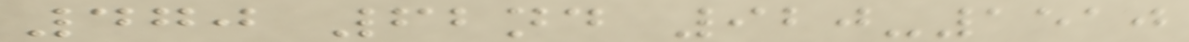470 62nd 920-1510
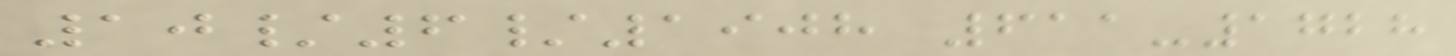10/6/1908 611-1728
